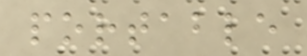portable
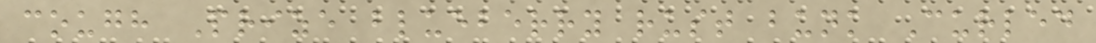cough Prize blueberry rust bunk Curled
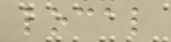local
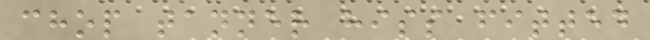chop tanner hiss fitted
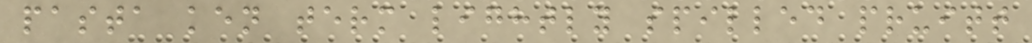pasta ken term lightly spilled pruitt
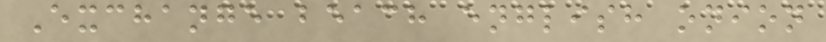Exchange beach english onion
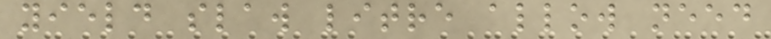yield slaw litre allow need
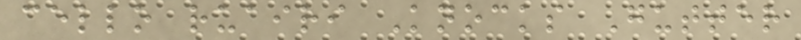cello ruairi Knocks Gutter
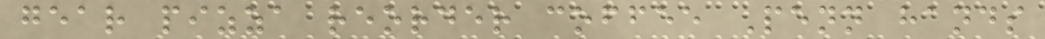gear pizza reorder coffee Penn hands
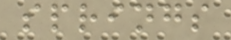springs
